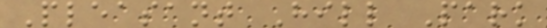Pleasant Hill Park
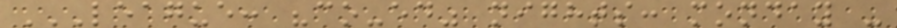LEAGUE: "CO-ED" NIGHTS: MONDAY -
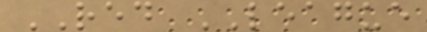RED LEAGUE
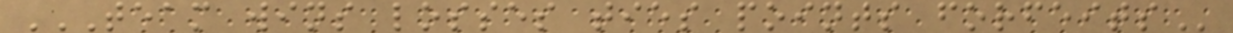TEAM WINS LOSSES TIES POINTS FORFEITS
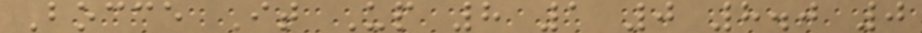Bocce It Up 8 1 0 8.0 0
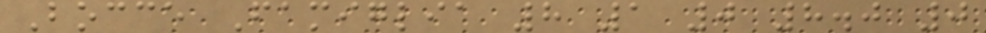Bocce Famiglia 8 1 0 8.0 0
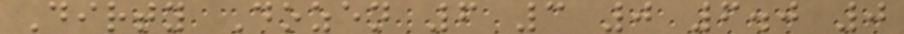Dirty Dozen 6 3 0 6.0 0
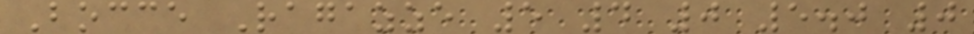Bocce Ragazze 5 4 0 5.0 0
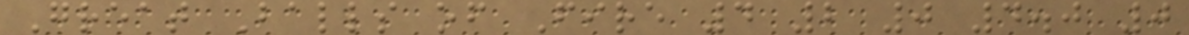Great Balls of Fire 4 2 0 4.0 0
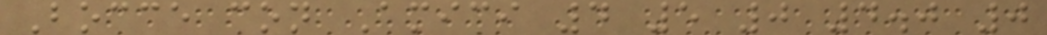Bocce con Amici 4 5 0 4.0 0
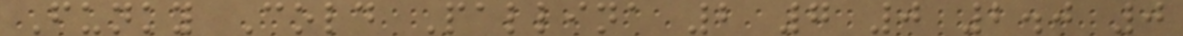Funky Cold Pallina 2 7 0 2.0 0
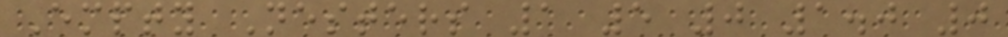Empty Nesters 1 5 0 1.0 0
